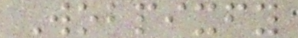Wobpixfy
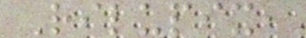Rilupix,
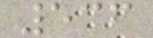536
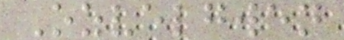Ozvelgwen
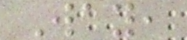Way,
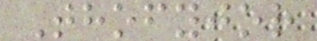Thofyjor
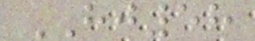HJ58
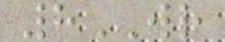8WR
